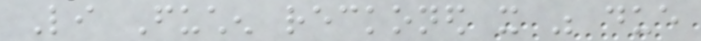Li Fuchen reckoned it was due
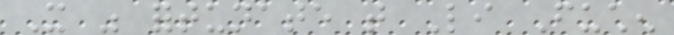It was fortunate that Li Fuchen
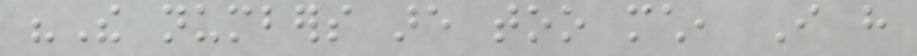"The numbers are too much, I have
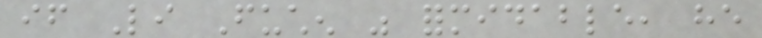if Li Fuchen was formidable, he
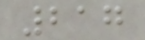217
